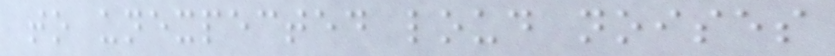to unexpected loud noises
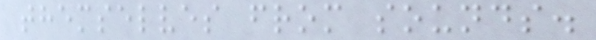themselves from sounds.
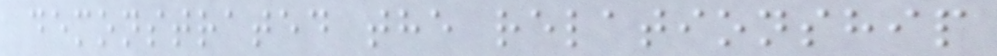demonstrated the relationship
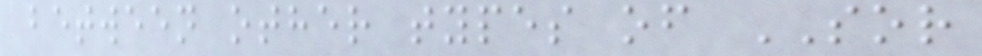between other types of SOR
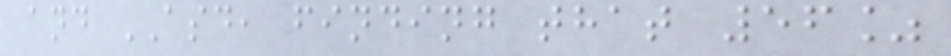and ASD, finding that 56%
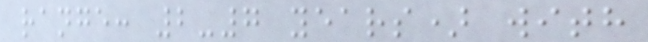range: 2-7 years) with
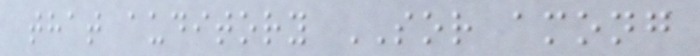that auditory SOR among
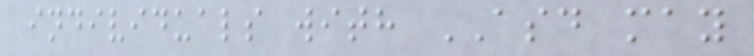individuals with ASD may
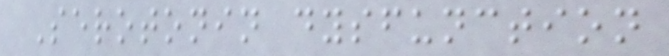Serotonin dysfunction
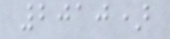2010)
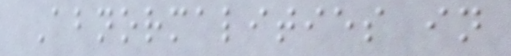Abnormalities in
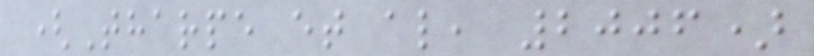(Tharpe et al, 2006)
